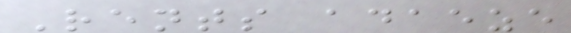Rents adaeze
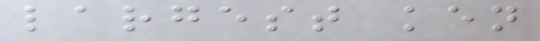largest ken
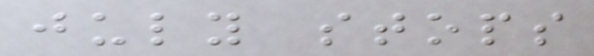july stops
